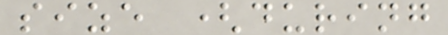size (during
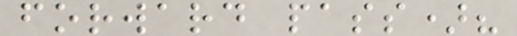forward pass)?
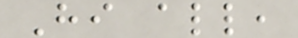Hi all,
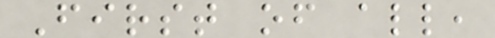First of all,
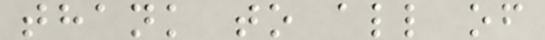thank to all of
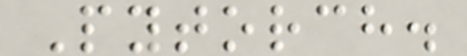Pytorch.
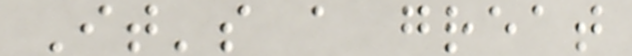It's a great
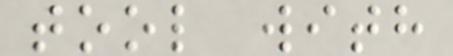tool with
